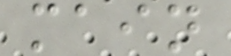main
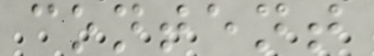content
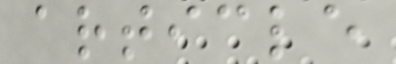article
